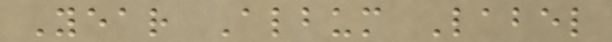Year Album Label
